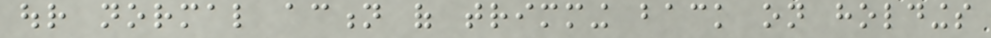our normal action of trimming back on holdings
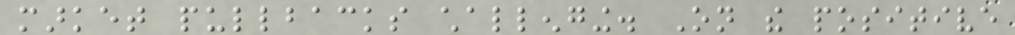market pullbacks challenging. On the positive
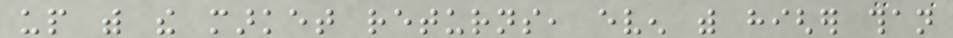up with the market returns, even with higher than
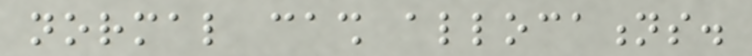normal cash allocations.
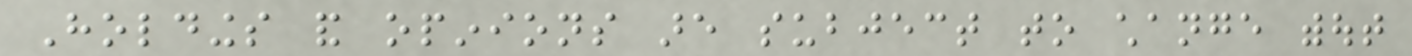Holdings and opinions are subject to change without
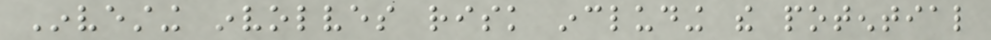Investing involves risk including the potential
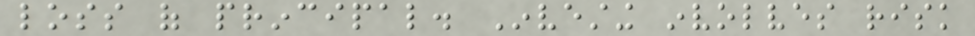loss of principal. Investing involves risk
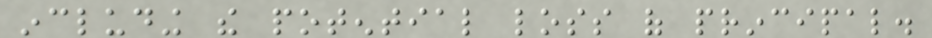including the potential loss of principal.
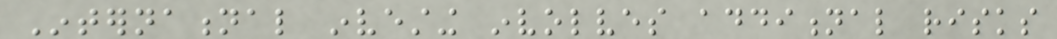International investing involves additional risks
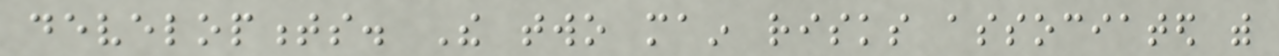developments. The two main risks associated with
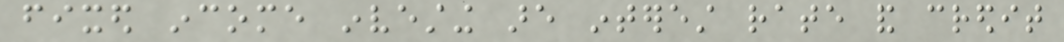fixed income investing are interest rate and credit
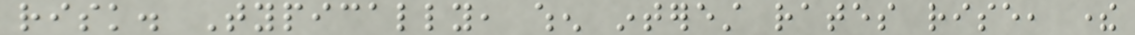risk. Typically, when interest rates rise, there
